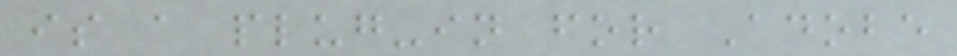is a plug-in for Adobe
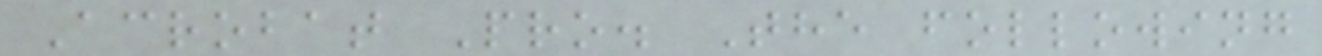Acrobat Pro. The following
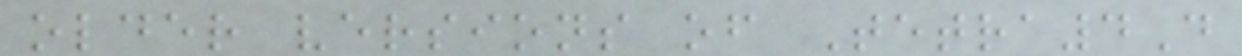older versions of Tetra4D
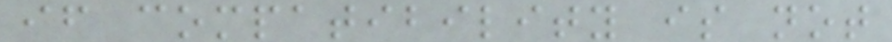if compatibility is not
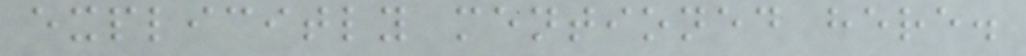explicitly mentioned here.
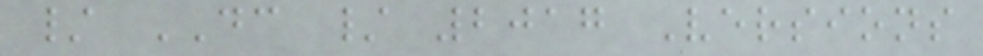/ DC / 2017 Versions
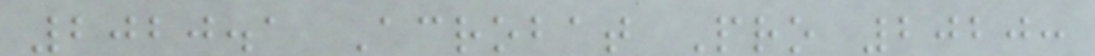2020.1 Acrobat Pro 2020:
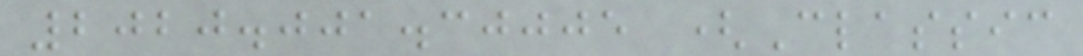2020.001.30005 (Classic
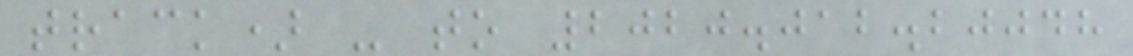track) - to 2020.012.20048
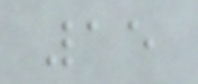15
